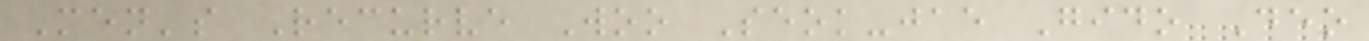Men's Recurve Woo Seok-jae Gido Deo
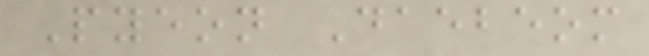Pyeon Daebeom
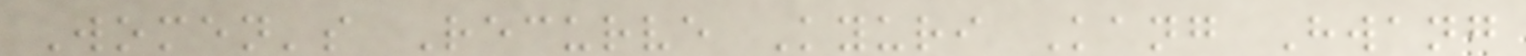Women's Recurve Kyuri Kang Hwang
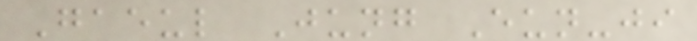Gaeul Jung Eun-ji
